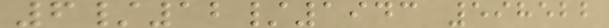6/12/1943 598522
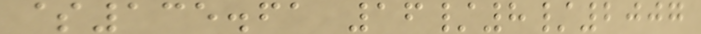$135.61 16/8/2007
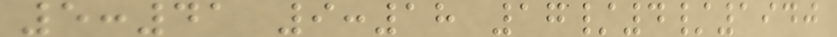5:41 9:18 17/4/1940
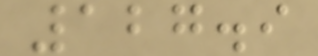127.9
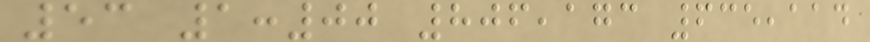53 1:00 806,173 635,114
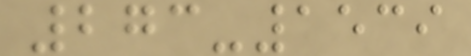273-1539
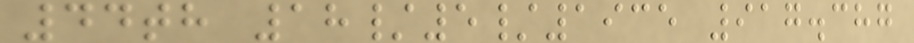44th 18/5/1935 917.387
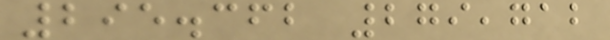295.362 279,712
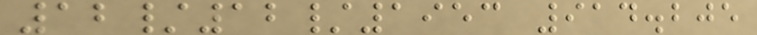12/12/1953 914.205
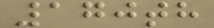170th
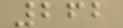262
